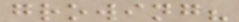growing?
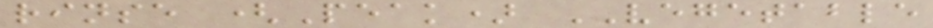rinse (Peak) VEGETABLE
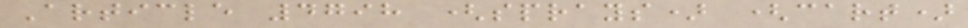Article 4798 (sprays) (cart)
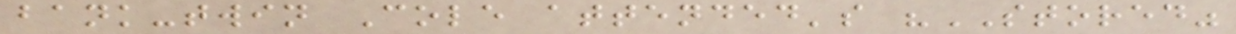bank-twin Cole attended's "STORED"
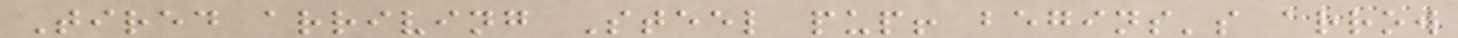Tired arriving Steel pup! begins's arrow
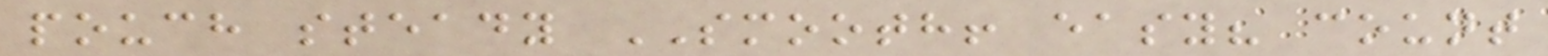pouch steady SMOOTH! easy? count
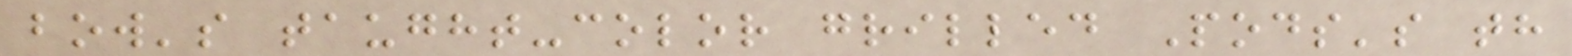bow's taught-color grilled Pods's th
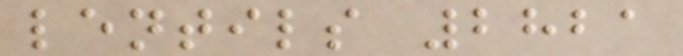lentils 2821
